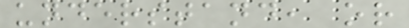understand, or
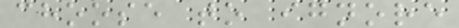choose to ignore
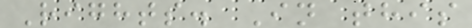Rights. In this
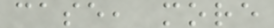case, more
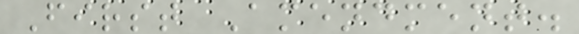First Amendment.
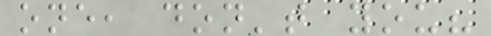one, don't you?
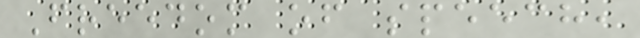Freedom of speech,
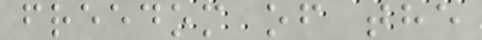freedom of the
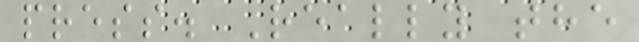press. Really the
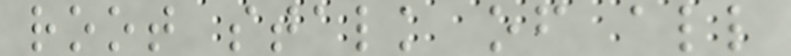root stalk of all
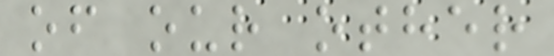of our other
